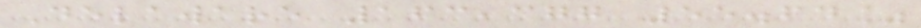Delaware 163,377 55.64%
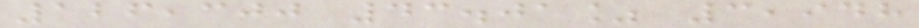126,300 43.01% 3,948
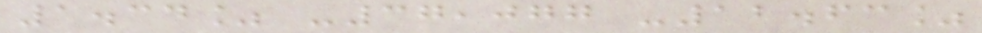1.34% -37,077 -12.63%
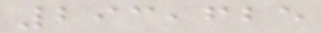293,625
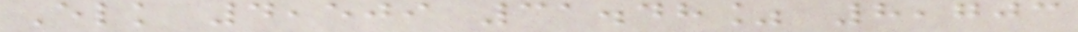Elk 4,509 31.48% 8,703
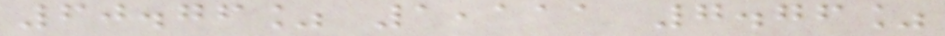60.76% 1,111 7.76%
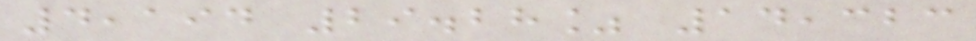4,194 29.28% 14,323
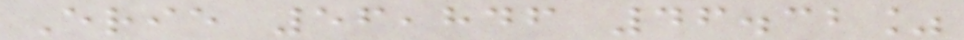Erie 56,846 46.32%
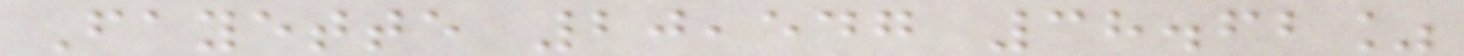Fayette 20,547 38.62%
